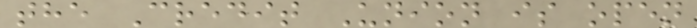the Credit Union is open
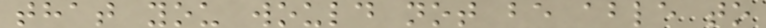that you would not be able to
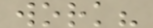work?
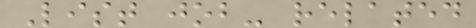List job- related
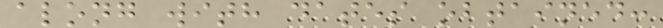along with dates obtained:
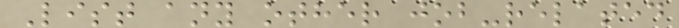List any other job-related
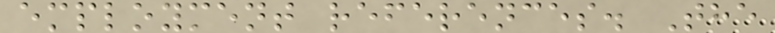employment references. The
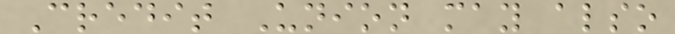Credit Union may also
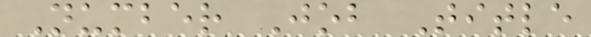Number Job Title
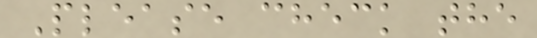Please check the
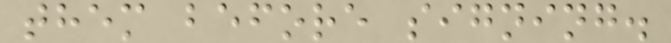them before signing.
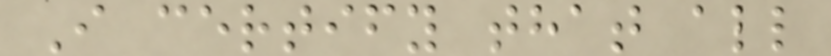I certify that all
